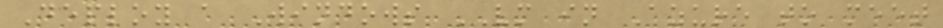Deploy a Windows VM in Azure to meet
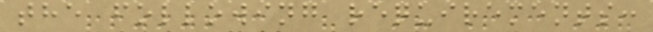the following requirements:
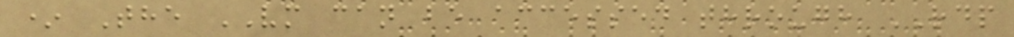* The VM can be accessed through RDP
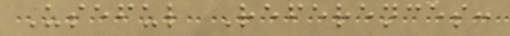Useful References:
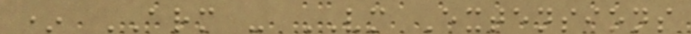* ARM - VM Extensions
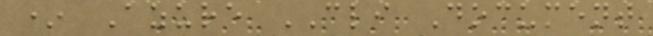* Azure CLI Document
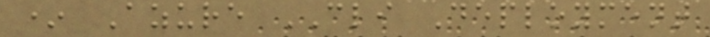* Azure CLI Deployment
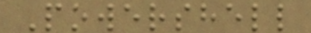Powershell
